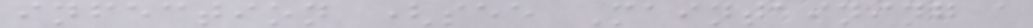infection (see Maintaining a
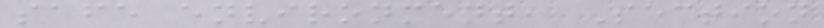safe environment, Section
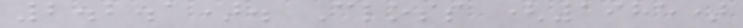2.2.1). Closs (1985)
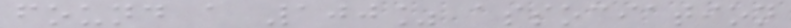found a 100% association
